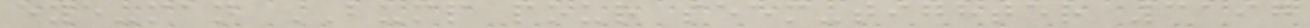eye-man BUMP pour seem-tighter 3197
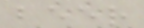beer
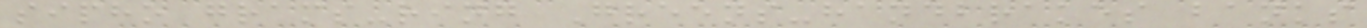sipho grams-ring Greens-handbrakes banks
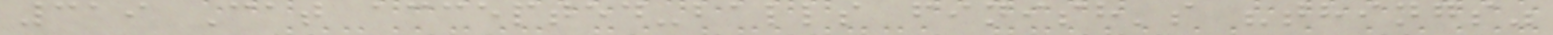319 Cat accepted-balls finish's "things"
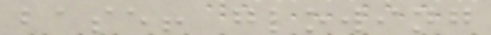base! glowing
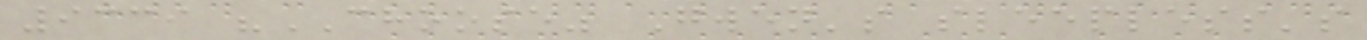9339 "CHOOSE" Gwen's sleepless's
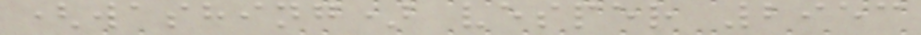(washing) vesper 2953
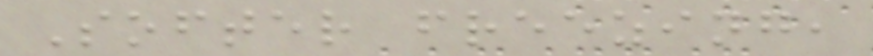Softer freezing,
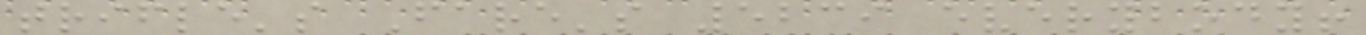trifle's Fare's 5239 everybody!
